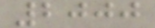2000
